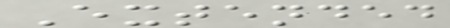Extended
